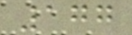177
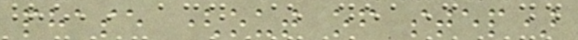phase (out of step)
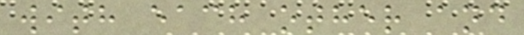with each other and
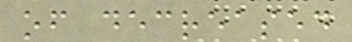of decreased
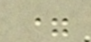=
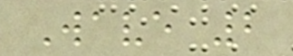Wave 2
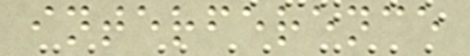interference
